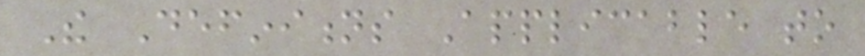The Definitions Applicable to
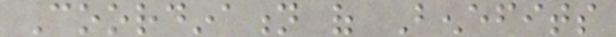Coordination of Benefits
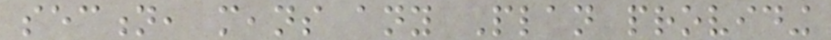section, means any Plan providing
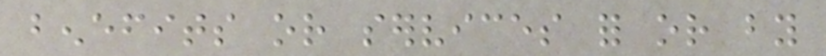benefits or services for or by
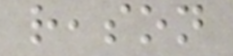reason
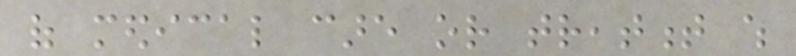of medical care or treatment which
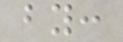by:
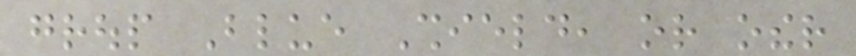group Blue Shield, or other
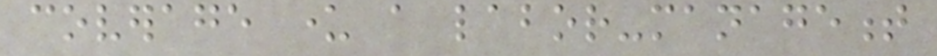coverage under a labor-management
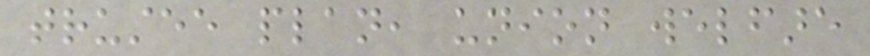trustee plan, union welfare
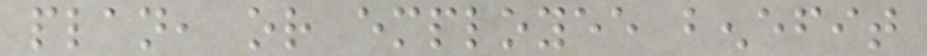plan, or employee benefit
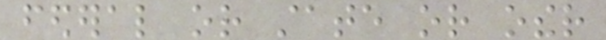federal or state or other
